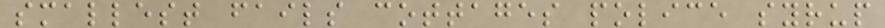smallest fails cottages police syrup
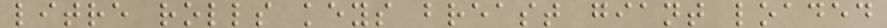litre rolls keys breast giant loaded
